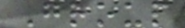Group
